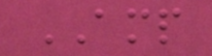AMP
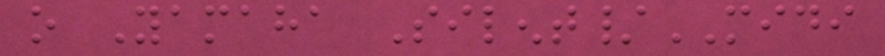o Yamaha Silent/MIDI
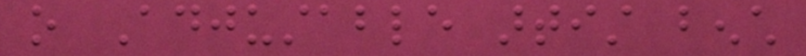o Adjustable artist bench
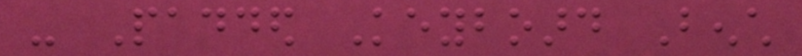- Padded Keyboard Bench
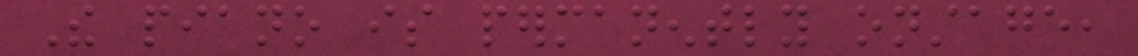The piano is permanently onstage,
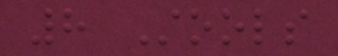8 Stools
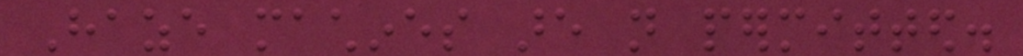Haze machines are not permitted.
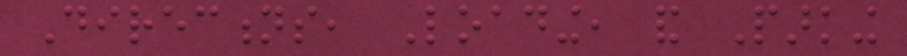Directions, Loading, and Parking
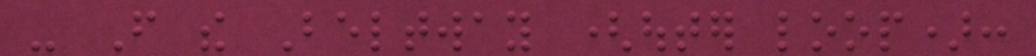- From the Beltway (outer loop):
